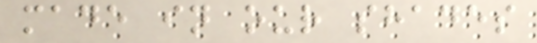made in our shades
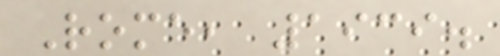Rome, 1939.
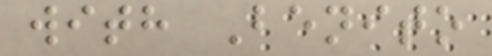with Benito
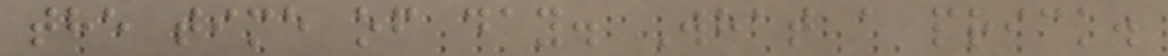the time of day. What a prick.
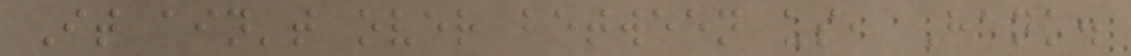It ain't over between us, Hank.
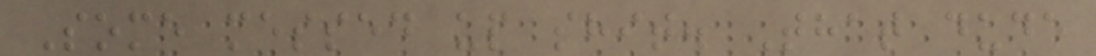Some messed up shit. That dude
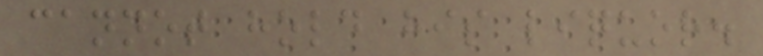cannot hold his liquor.
